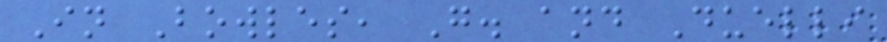In Bowles, G. and Duelli
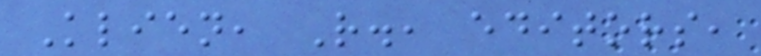Klien, R., editors,
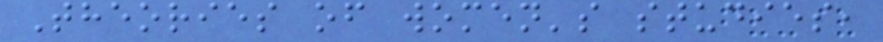Theories of women's studies,
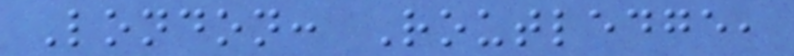London: Routledge,
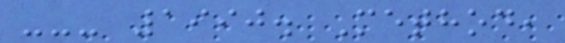--- 1990. Method,
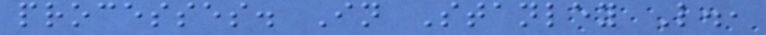processes. In Stanley L.,
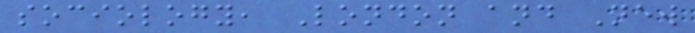sociology, London and New
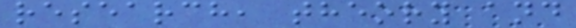research, theory and
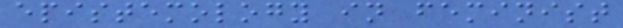epistemology in feminist
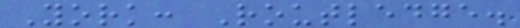York: Routledge.
